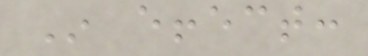In effect:
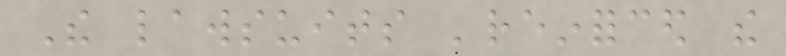The lawsuits 'reinforced the
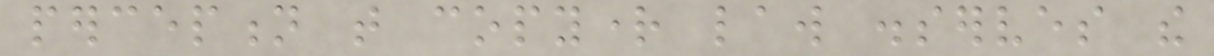perception that copyright law disserves the
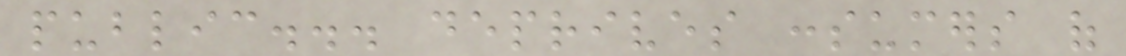public... deprives consumers of
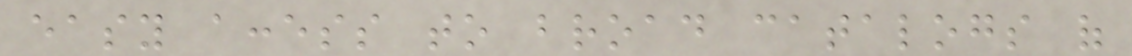easy access to broad catalogs of
